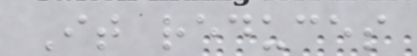It reduces
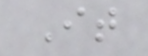It
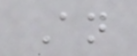An
